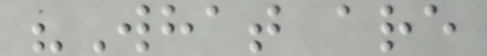"What are
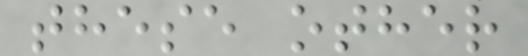these other
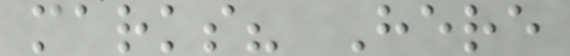marks? Here
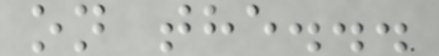on the...
